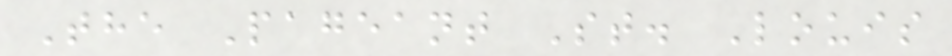The Pageant St. Louis
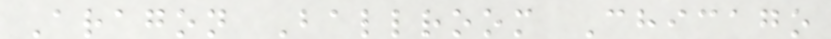Aragon Ballroom Chicago
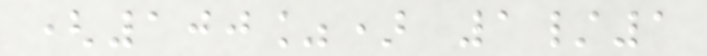(100%) 1/1
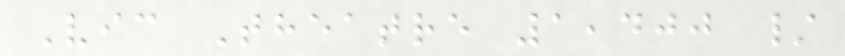Vic Theatre 1,400 /
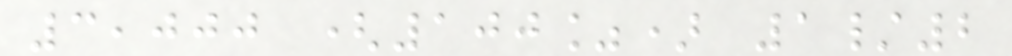3,000 (100%) 1/2
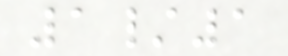1/1
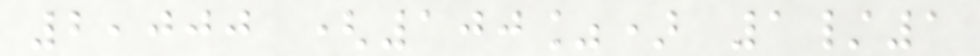2,000 (100%) 1/1
